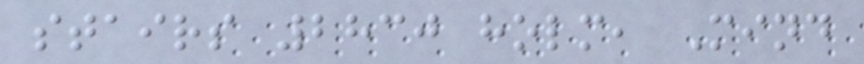stairs 2830 holm, Mind
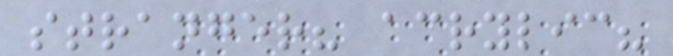stranger? acrylic?
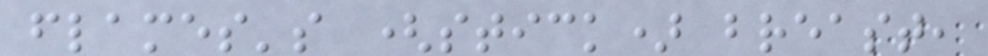flames's (stick) breast,
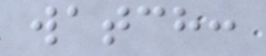watch:
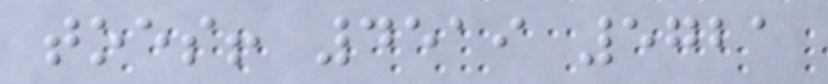toes! 4519 5721
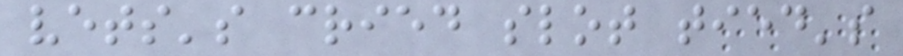vets's cried slot tied's
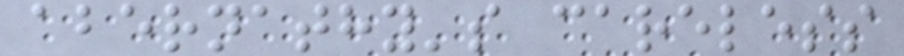abernathy's careless
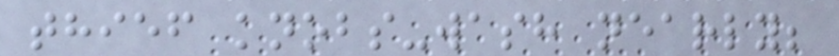thief knobs-wash nearly;
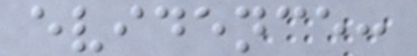evidence:
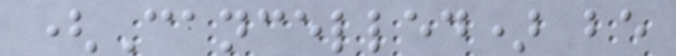(Cancelled) be
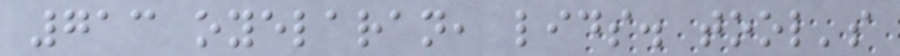713 oyelaran, lids. tool's
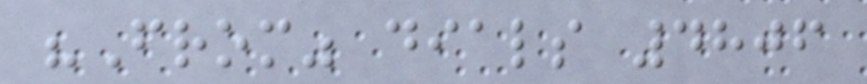"From" dials 4806
